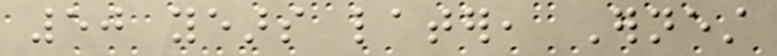50 years later, Ernest
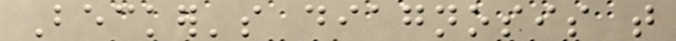Becker's diagnosis that
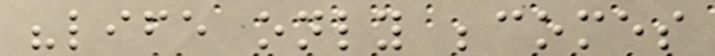"life only becomes
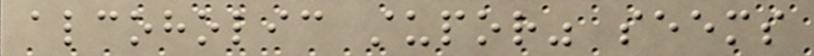alcoholic stupor" seems
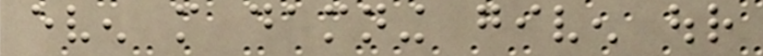even more damning given our
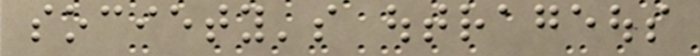society's outrageous
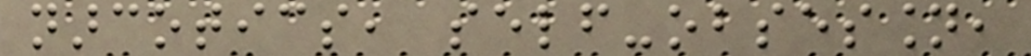narcotics, self-obsession,
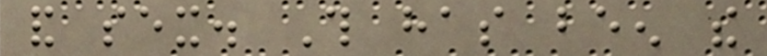and sex. This has been the
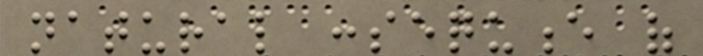natural consequence of
